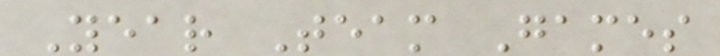Year Team Games
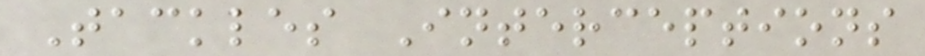Tackles Interceptions
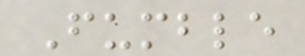Fumble
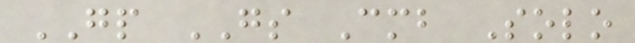GP GS Cmb Solo
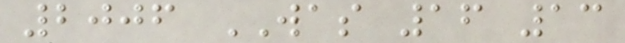2006 WAS 16 13
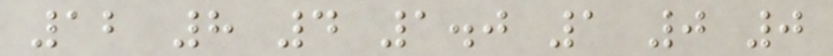12 8 4 1.0 1 0 0
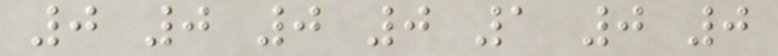0 0 0 0 1 0 0
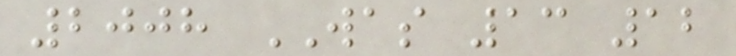2008 WAS 13 12
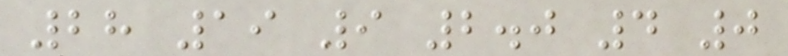28 19 9 2.0 4 0
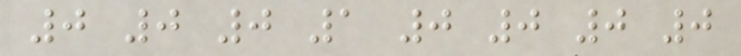0 0 0 1 0 0 0 0
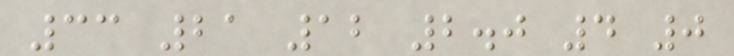33 21 12 2.0 4 0
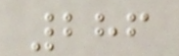286
